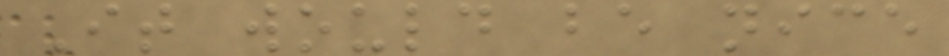It would be nice
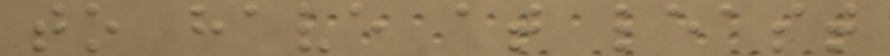to have at least
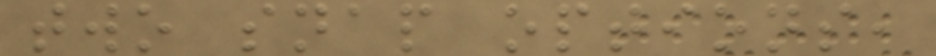two snap options,
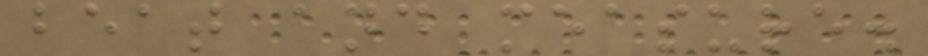beat and measure.
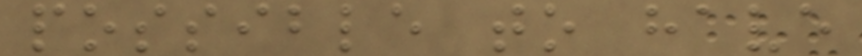possible to have
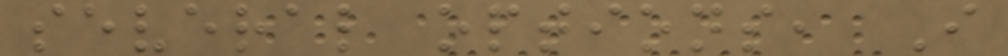several options, I
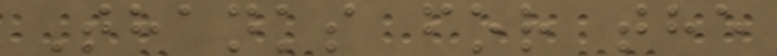Thanks for the
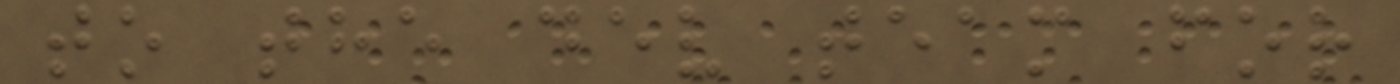to the dev team for
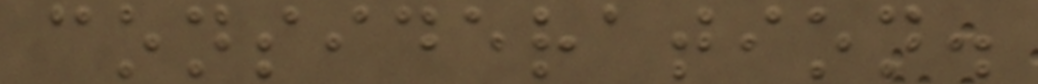consideration.
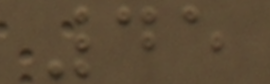45
